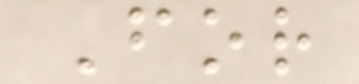For
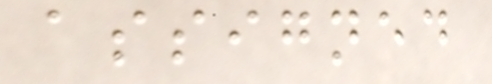assigned
